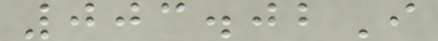003.02I
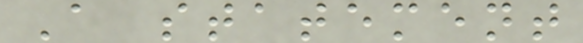A statement
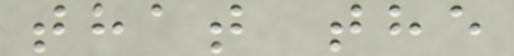that the
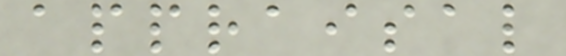appraisal
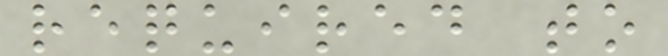required to
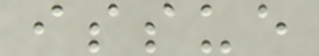issue
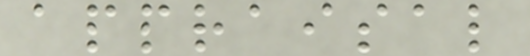appraisal
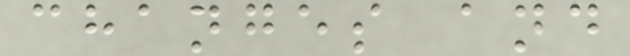changes and
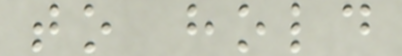to hold
